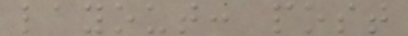layout: post
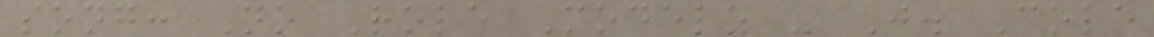song: No Role Modelz - J. Cole
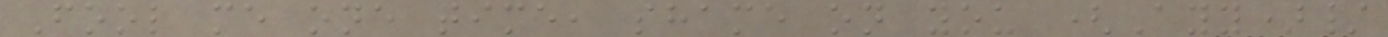Fool me one time, shame on you (Ayy)/
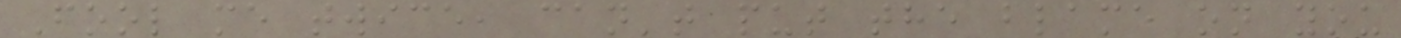Fool me twice, can't put the blame on you
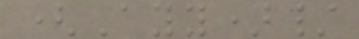(Ayy)/
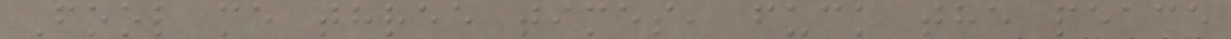Fool me three times, fuck the peace
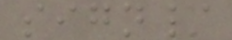sign/
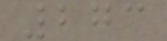273
